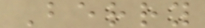Berry
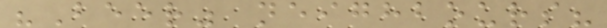"Beer" neighbours?
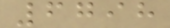6798
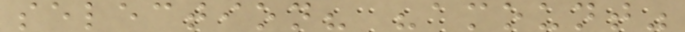selection? "amount"
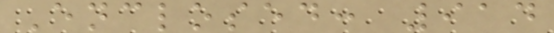Enclosed: 914
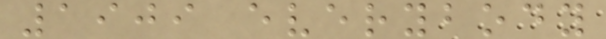1909 everybody
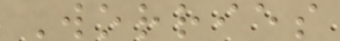Worries
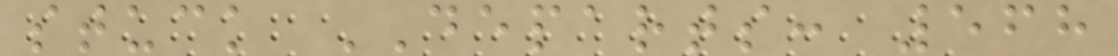stuck DEPARTS: 568
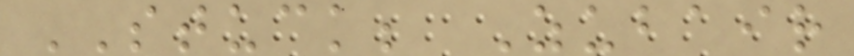STUCK; Zubair
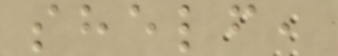shelf,
